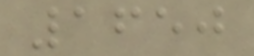1650
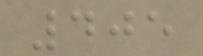405
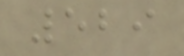529
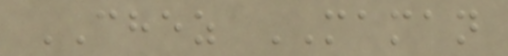CHEZ MAMAN
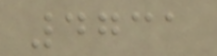4731
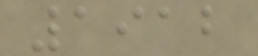1912
